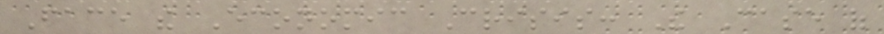Face the Economic Crisis: The Case of
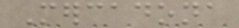Mercadona
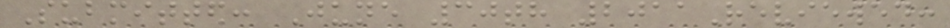Submitted: June 30th 2011Reviewed:
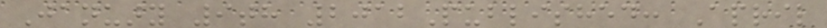January 9th 2012Published: April
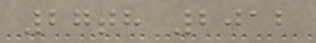27th 2012
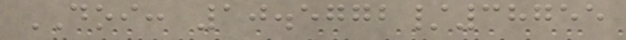DOI: 10.5772/38755
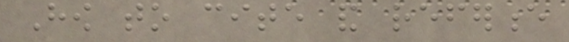How to cite and reference
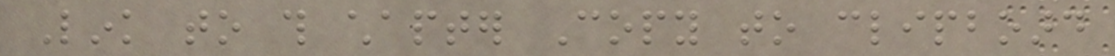Link to this chapter Copy to clipboard
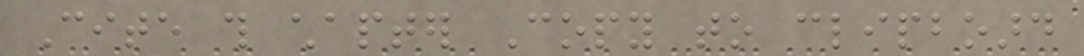Cite this chapter Copy to clipboard
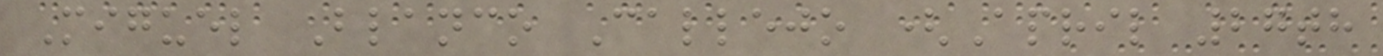Miguel Blanco Callejo (April 27th
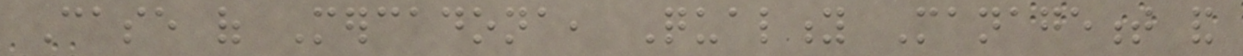Case of Mercadona, Quality Management and
